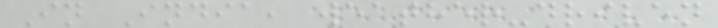In India, weather-driven
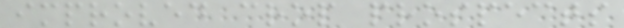improved crop prospects
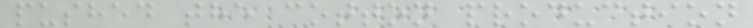pushed the cotton production
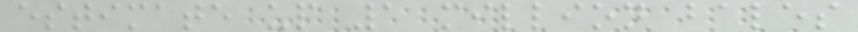estimate up 1 million bales
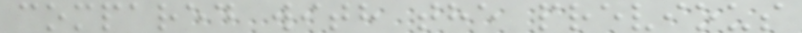compared with the previous
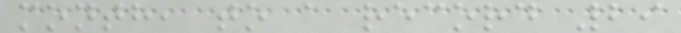month, to a record 29
